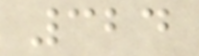324
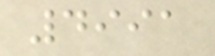4991
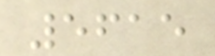5615
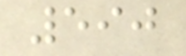590
